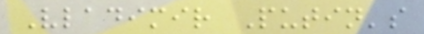Vladimir Putin's
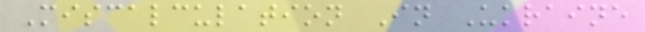Miscalculation In Ukraine
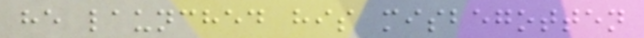he launched his misbegotten
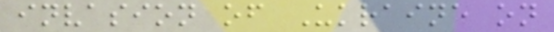invasion of Ukraine on
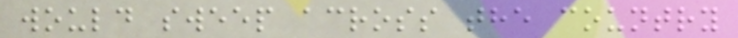would sweep across the country
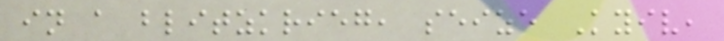in a blitzkrieg, seize Kyiv,
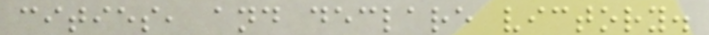cities, and declare victory.
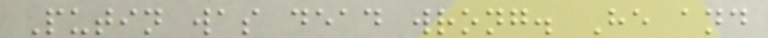Putin was dead wrong. He and
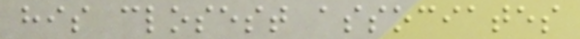his closest associates
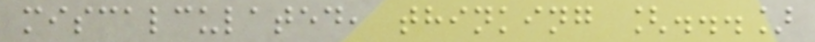miscalculated, thinking [...]
